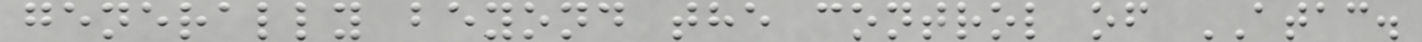generally beyond the control of ATAC.
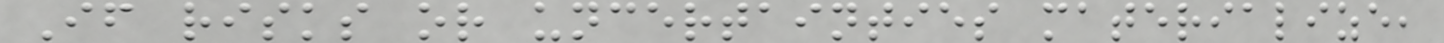If risks or uncertainties materialize,
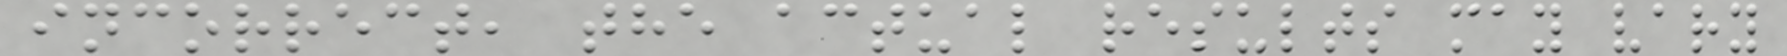incorrect, the actual results may vary
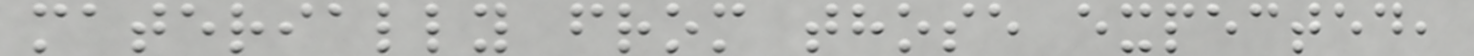materially from those expected,
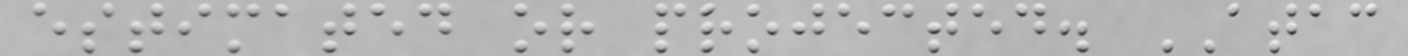estimated or projected. ATAC
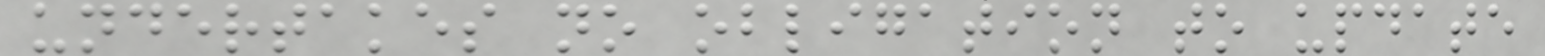undertakes no obligation to update
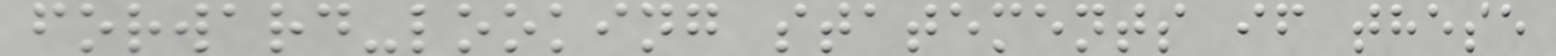forward-looking statements if these
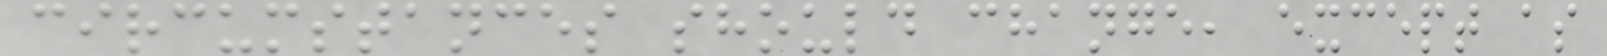circumstances should change, except as
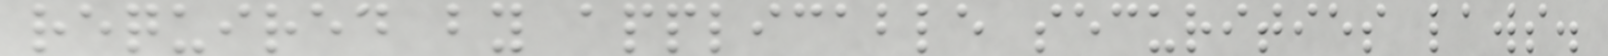required by applicable securities laws.
